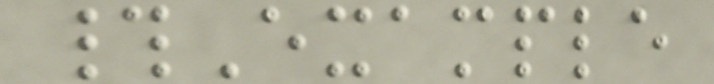#Example
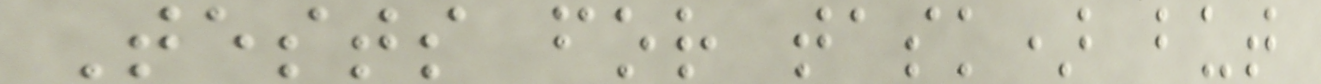Tests for task) but
